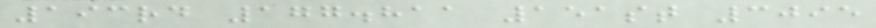193rd 177.811 151st 3095
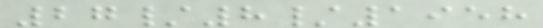27/8/1958
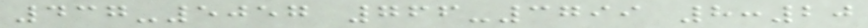437-5057 766-3799 8:20
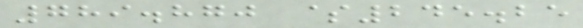789.870 $245.25
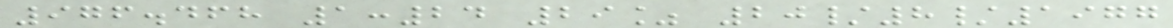976.468 1:24 29% 20/8/1977
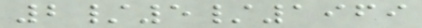2/5/1969
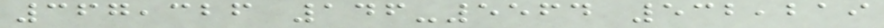367,326 146-5564 532,219
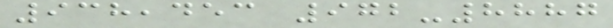938,453 972-8887
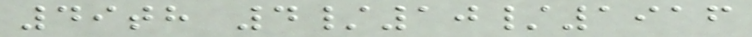49th 4/10/1916
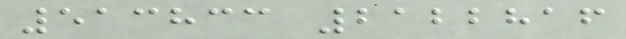513833 2122816
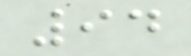94
